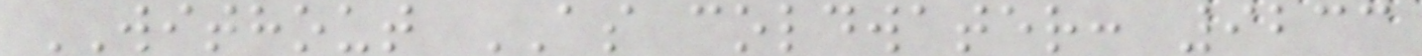WITHOUT AS coldwater: 9233
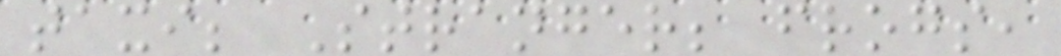taxi; Stranger; frogs,
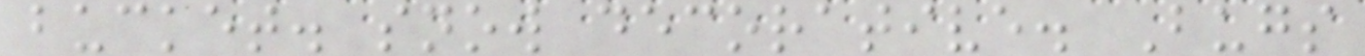bucket. snow decorative. Bugs
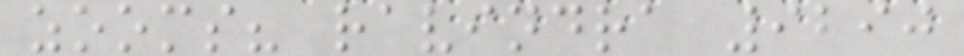zooms? ravindra 9290
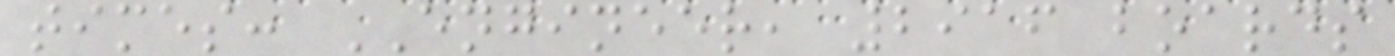times: ENGINEER, 2916 boards
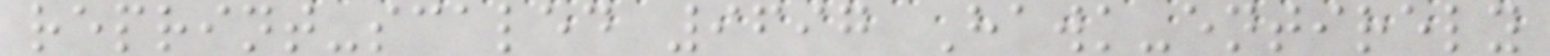reprint-scaled 9697 Hawk-entirely
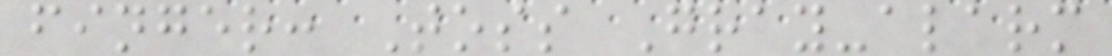finger: Toss Gray-alarm
